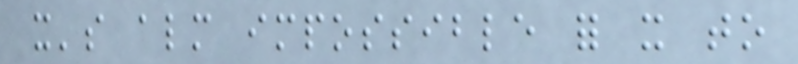it's almost impossible for it to
